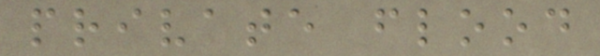private flood
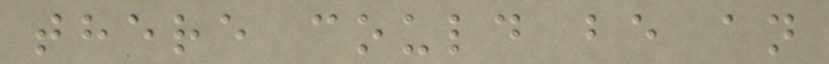there could be an
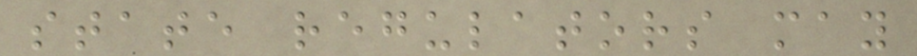state regulators may
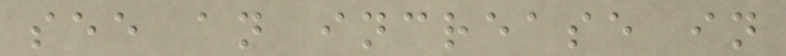see an increase in
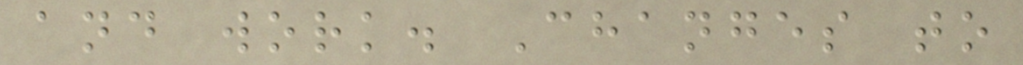and work. Changes to
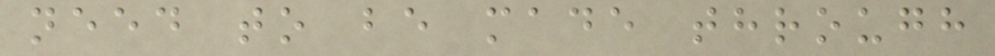need to be made through
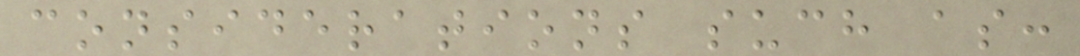considerations such as:
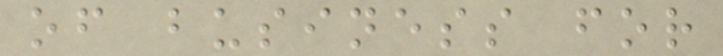of business for
